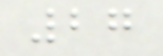27
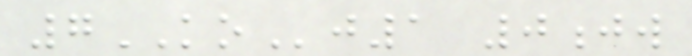7KOj1 0jw
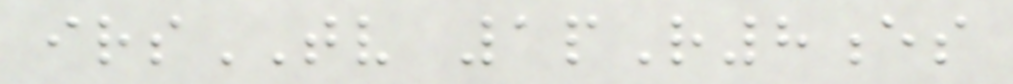irsTV 1pR8es
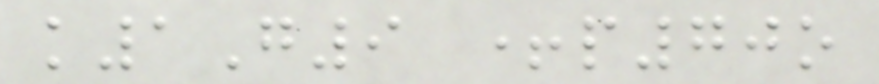k1G9 +p70o
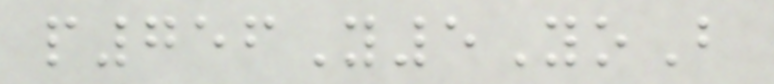p756Y5YoB
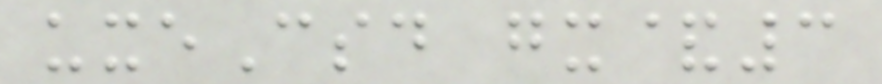uxeCsd gx&3
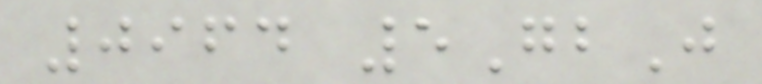0964 5GbJ
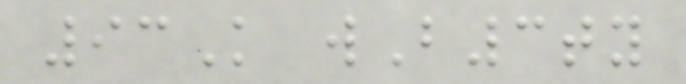93K wB3ty
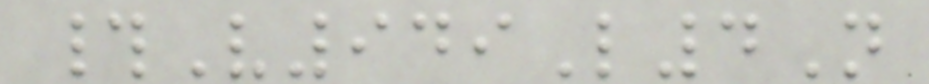#V949L4N
